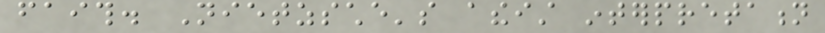faith. Nietzsche's atheist interpretation
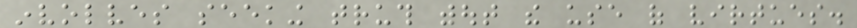involves seeking truth without the use of virtues.
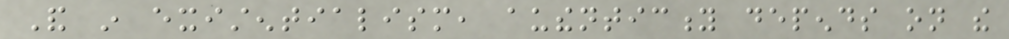And in existentialism, authenticity depends on the
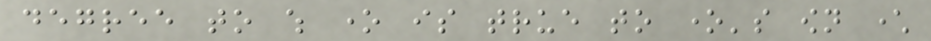degree to which one is true to one's own character
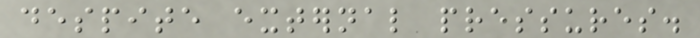despite external pressures.
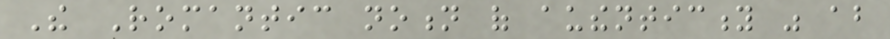The Romantic notion of authenticity was about
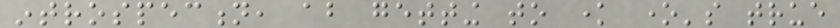introspection, about getting to know one's true
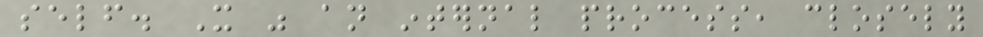self. It was an internal process, closely
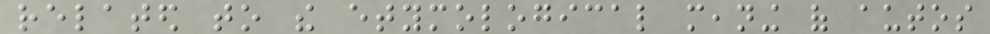related to the etymological meaning of autos
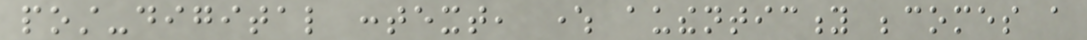post-digital context, where authenticity becomes a
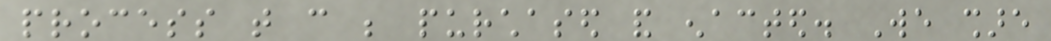process that can be purchased and enacted. We share
